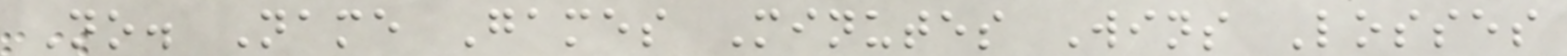No. Name Games Minutes Wins Losses
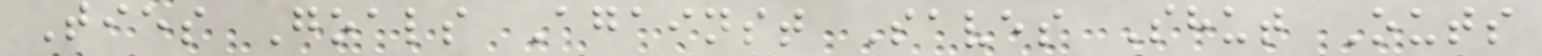Ties Goals Against Saves Shut Outs
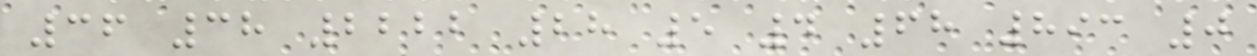36 38 2222 28 5 4 68 893 0
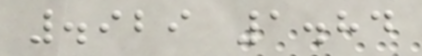.929 1.84
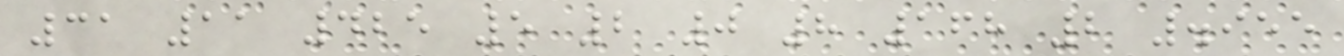31 11 425 5 2 0 8 168 2 .955
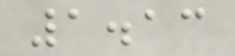1.13
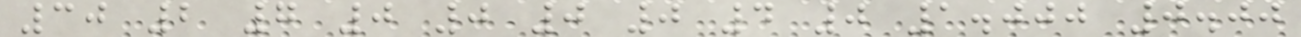30 2 7 0 0 0 0 4 0 1.000 0.00
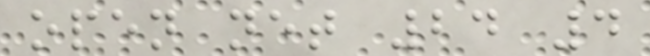open net 24 4
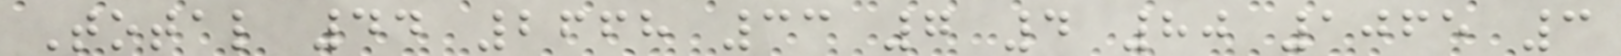Total 44 2668 33 7 4 80 1065 3
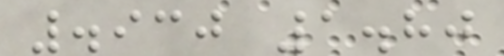.930 1.80
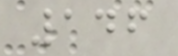146
